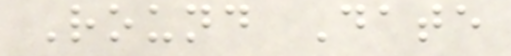Round Date
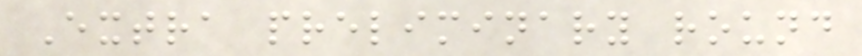Extra preliminary round
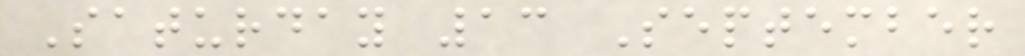Saturday 13 September
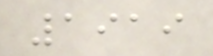1919
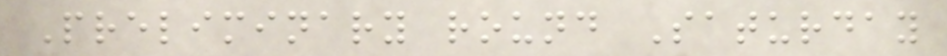Preliminary round Saturday
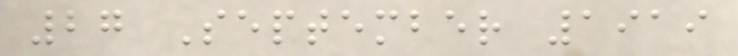27 September 1919
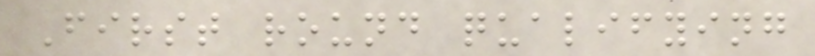First round qualifying
